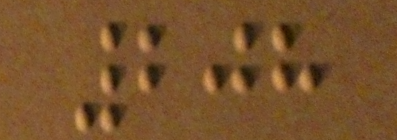208
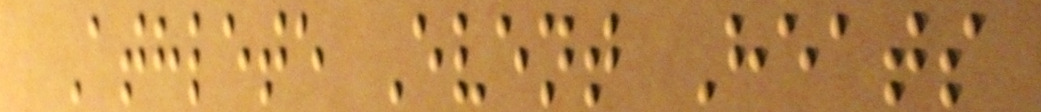Athlete Event Heats
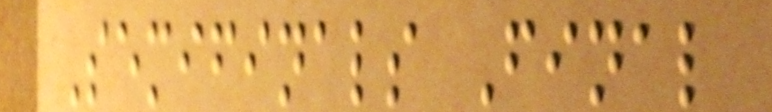Semifinals Final
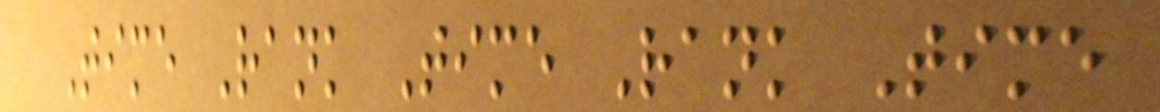Time Rank Time Rank Time
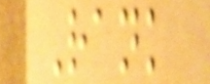Rank
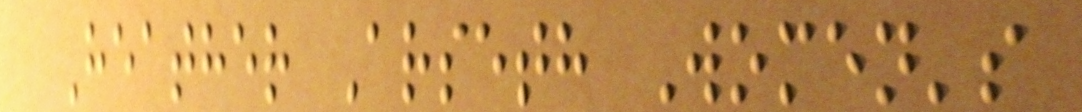Heather Arseth Women's
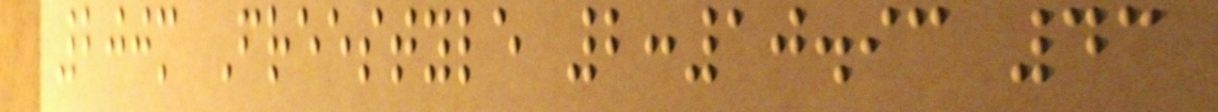200m Freestyle 2:10.93 43
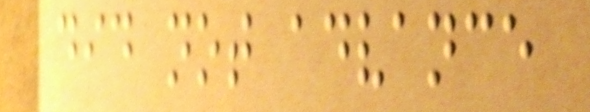did not advance
